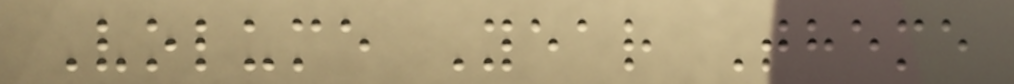Volume Year Theme
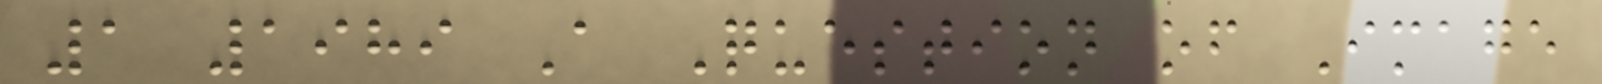1 1989 A Question of Image
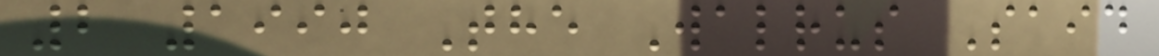2 1990 The Walrus Said
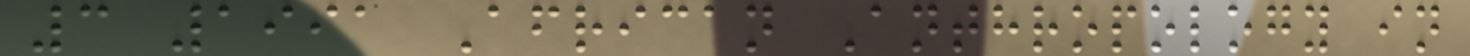3 1991 African Anthropology in
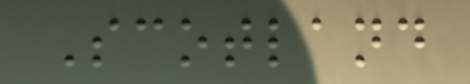Scotland
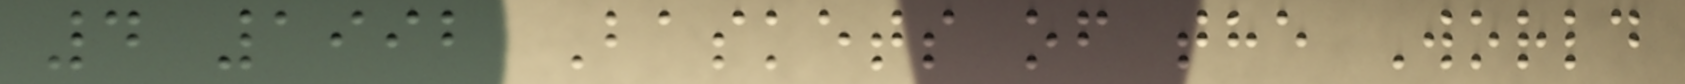4 1992 Baskets of the World
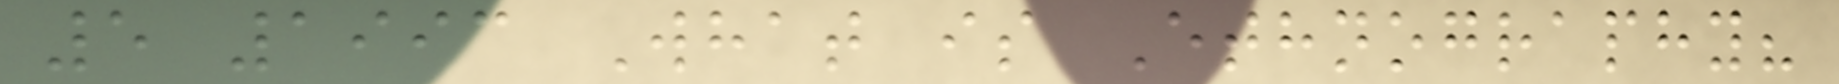5 1993 What is Ethnography?
